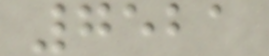7521
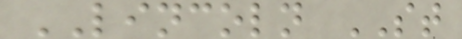LINCOLN ST
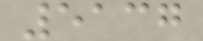5137
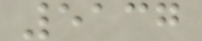5137
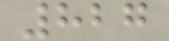827
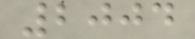2004
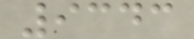9343
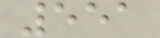551
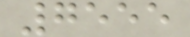7555
